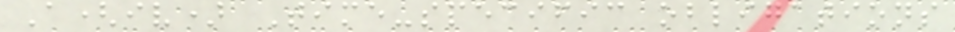A(iv) Time-specific obligations
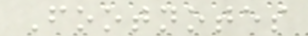Footnotes
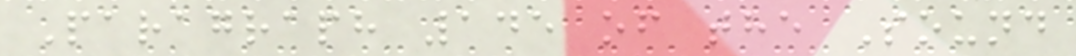Paragraph 145 of the Sound
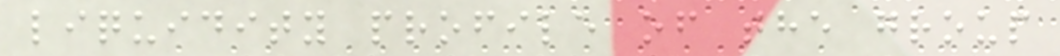liquidity profile of the group
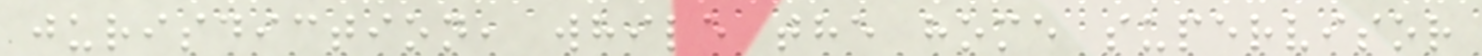jurisdiction, while the home supervisor
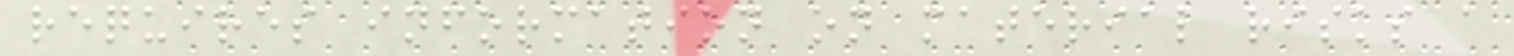requires information on material risks a
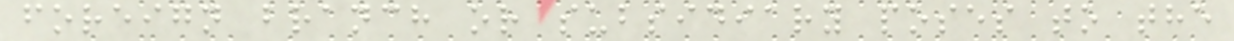foreign branch or subsidiary poses to the
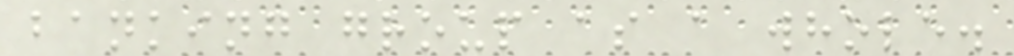banking group as a whole.
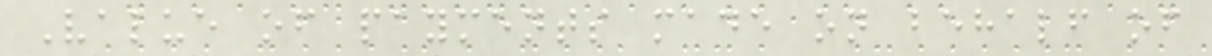Value of payments made on behalf of
